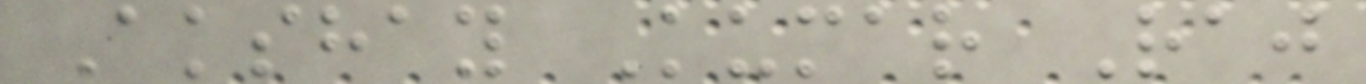Akshay Kumar Raj
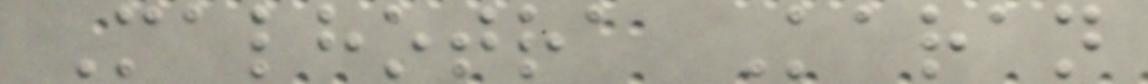Malhotra Karan
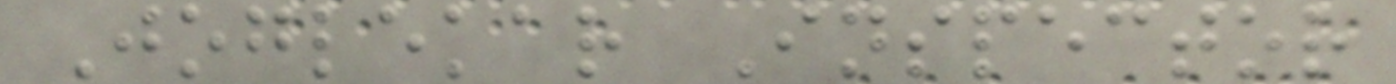Joglekar Inspector
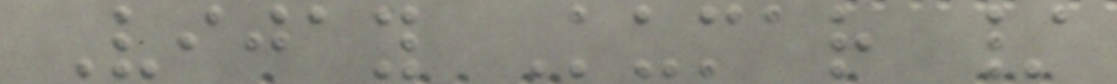Vijay Kumar /
